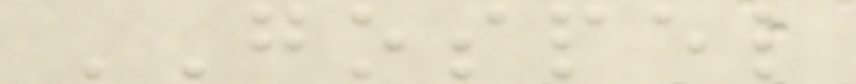GOSPEL
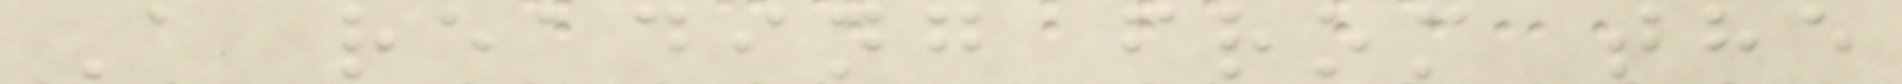A reading from the
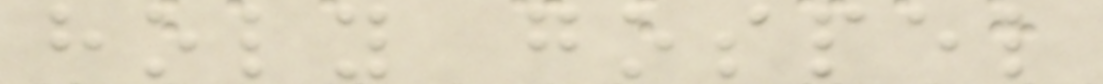holy gospel
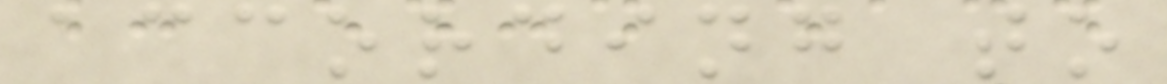according to
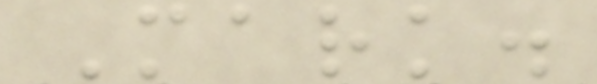Mark.
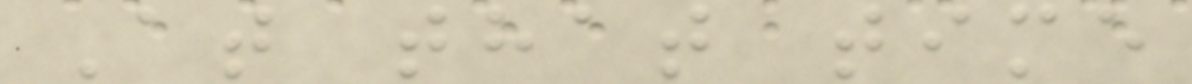At that time
